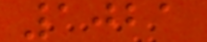1021
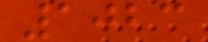1023
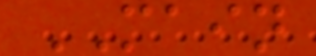MAIN
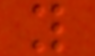y
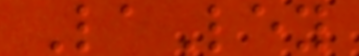LaLey
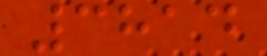3814
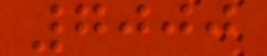7000
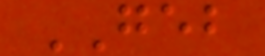GEB
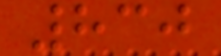830
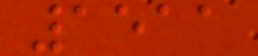1511
